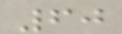60
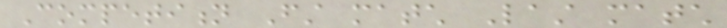Competition First match Last match
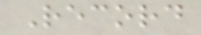Record
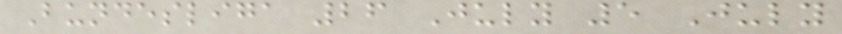Bundesliga 26 July 5 July
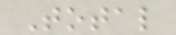Total
